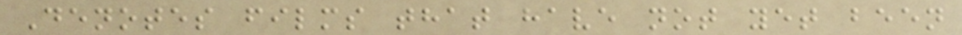Denotes films that have not yet been
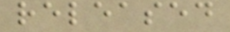released
